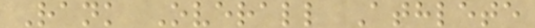Rank Overall Athlete
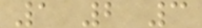1 2 3
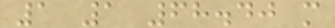1 1 68.40 m
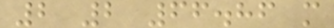2 2 66.86 m
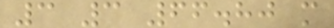3 3 66.80 m
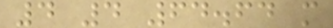4 4 64.64 m
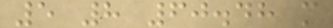5 8 60.48 m
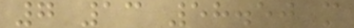7 13 58.50 m
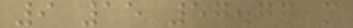9 15 57.76 m
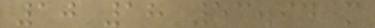10 18 53.94 m
